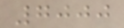7000
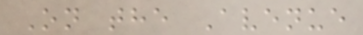On the Avenue
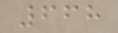668
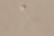a
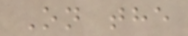On the
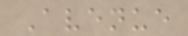Avenue
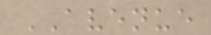AVENUE
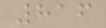816
